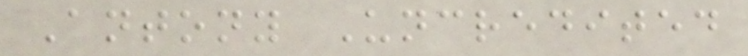Antony Uncredited
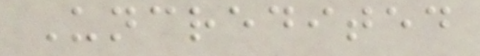Uncredited
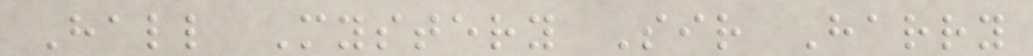Hall Mystery Sir Harry
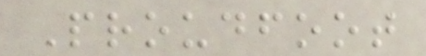Proudfoot
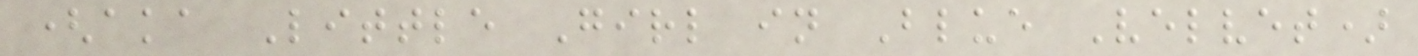(aka Little Girl in Blue Velvet)
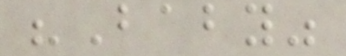"Baby"
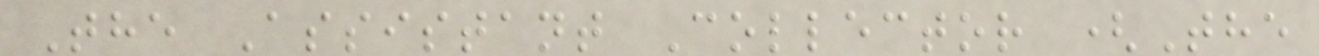The Assistant Collector (The
